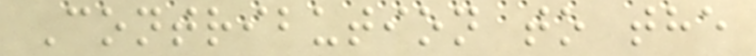Contribution to the
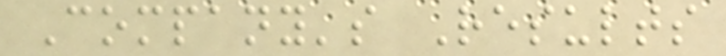Company's Results
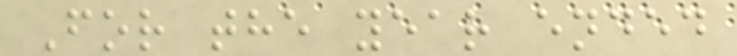For the year ended
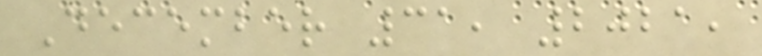December 31, 2021,
